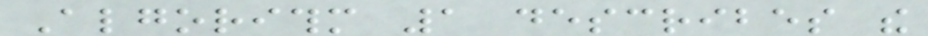Algorithm 1 describes the
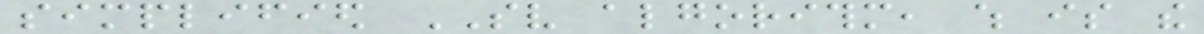simplified SV algorithm, which is the
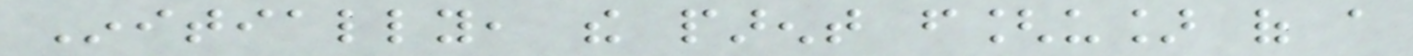Initially, the parent f[u] of a
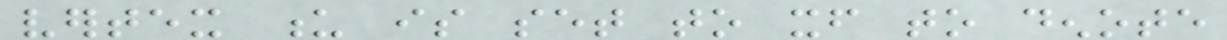vertex u is set to itself to denote
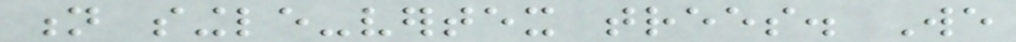n single-vertex trees. We
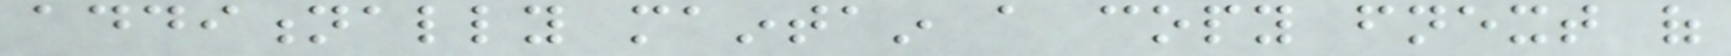additionally maintain a copy fnext of
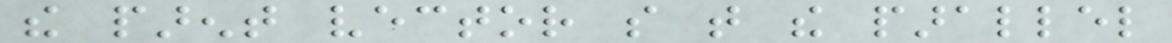the parent vector so that the parallel
